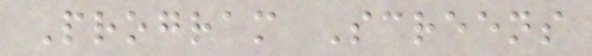Program Screens
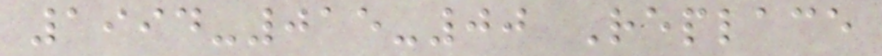1994-015-00 Replace
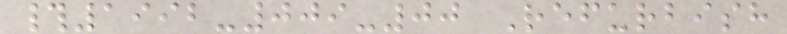#1992-009-00 Refurbish
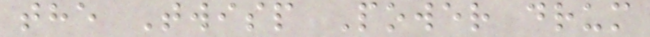the Twisp Power drum
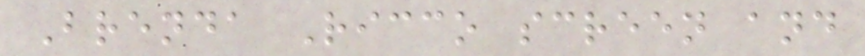Brenda Ricco screen and
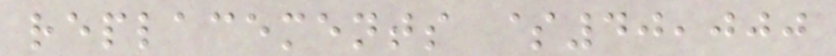replacements $40,000
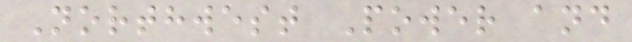Northwest Power and
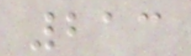213
